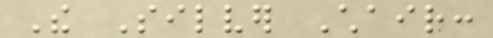The Silver Chair:
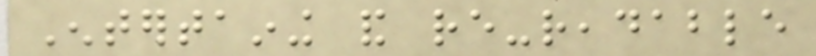Entertaining and re-readable
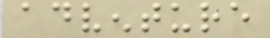adventure
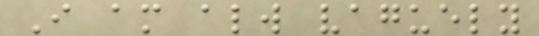I am always vaguely
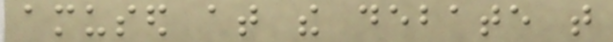amused at the debate that
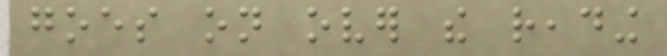goes on over the reading
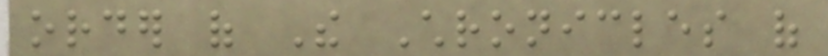order of The Chronicles of
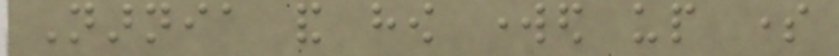Narnia and how worked up some
